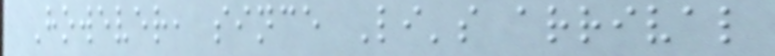However, since Li's arrival
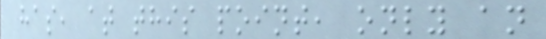has, at this point, only an
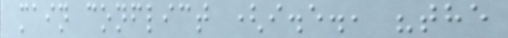main conflict (i.e., "the
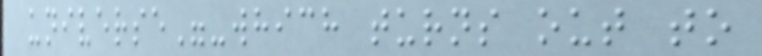universe"-which turns out to
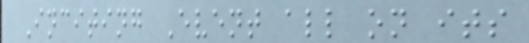Inciting Event all on its
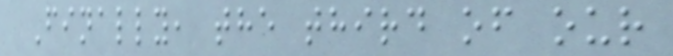Finally, the third of our
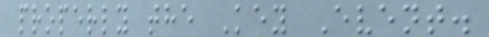properly the Key Event.
